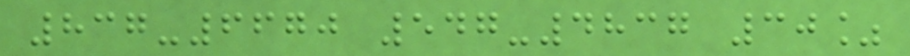837-6670 547-4837 30%
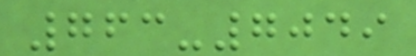763-7049
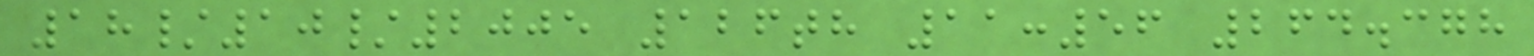18/10/2005 126th 11:56 264.378
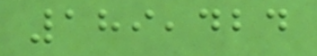189,424
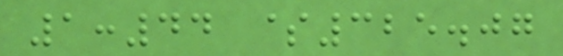1:44 $325.07
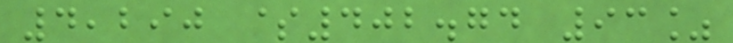4,290 $402.74 93%
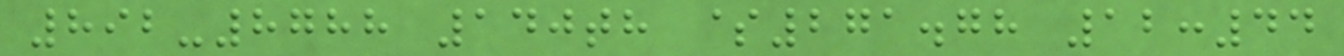892-8788 140th $271.78 12:44
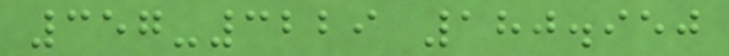357-3229 180.950
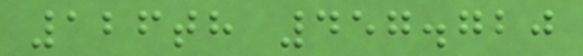126th 457.720
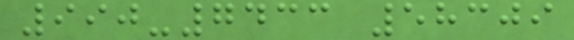990-7433 58309
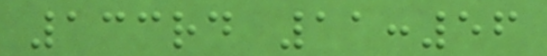133rd 11:56
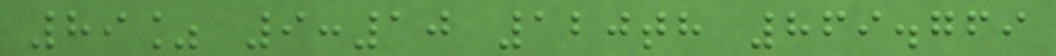89% 9:10 120th 869.769
